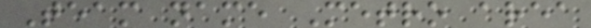Team name Metro area
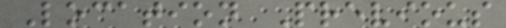Location Previous
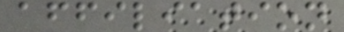affiliation
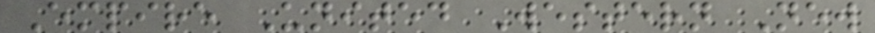Empire United Western New
